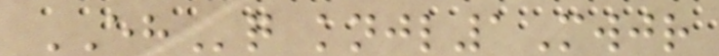EHq knjl1Mwjr
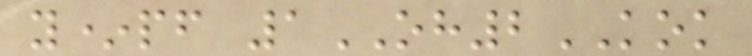y*pf 1OH2KOK
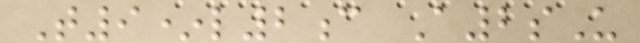T9*l2c A2sU
